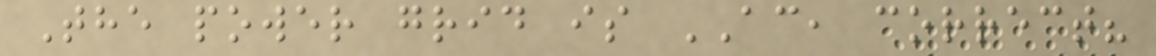The power grid is AC, correct?
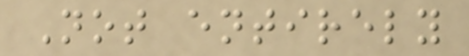Not entirely
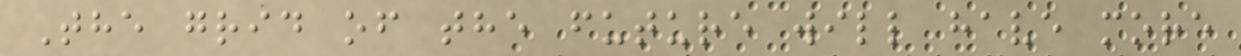The grid of the future will have more
